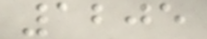1205
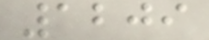1209
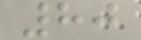80
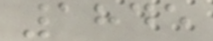1845
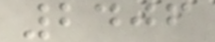2406
